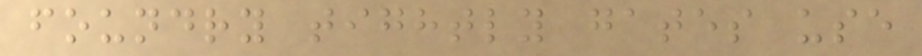foundry tightly gates use
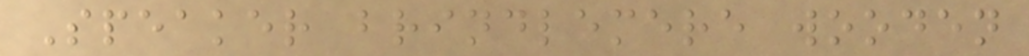Speaker brindlemere wooden
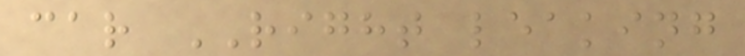car RIGHT leaking
